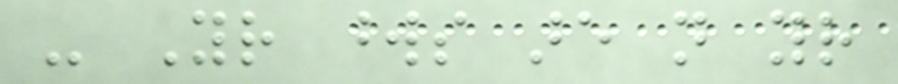- Your words are not your
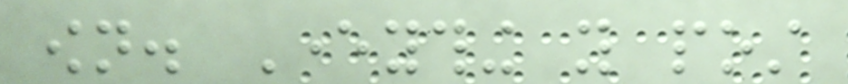own. Everything you post
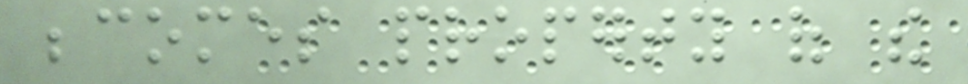becomes property of the
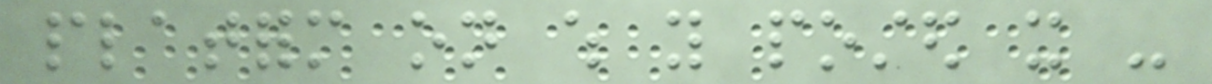platform on which you posted it -
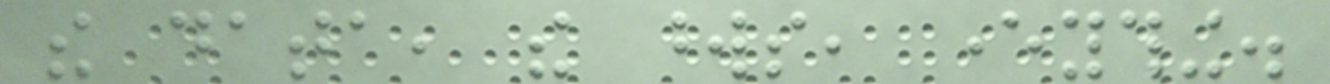the data, the words, everything.
